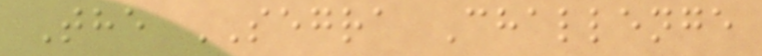The SEGRA Challenge
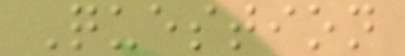Question
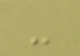-
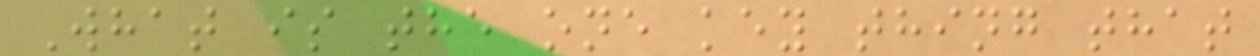What is the one key thing that
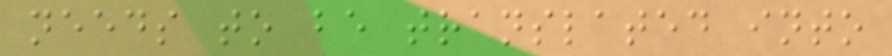needs to be translated into
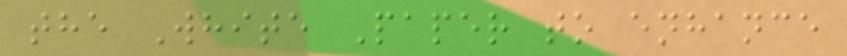the White Paper to enhance
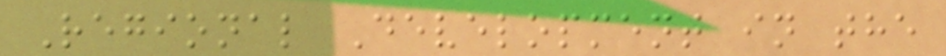Regional Development in the
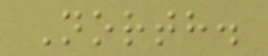North.
